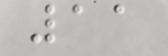11
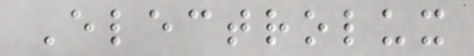Electrolux
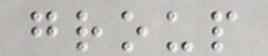group
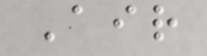Air
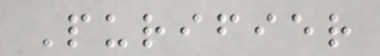Purifier
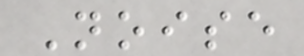Noise
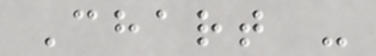Chart -
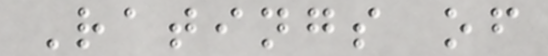Ratings of
